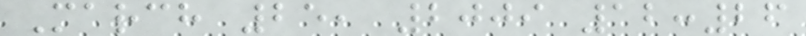March 25, 2009 12:26
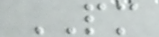PM
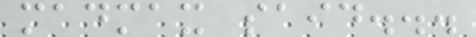madmax said...
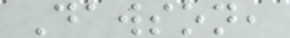Dawson,
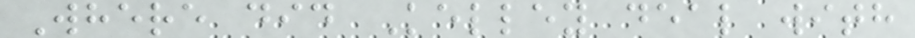Where did Kelley deal with
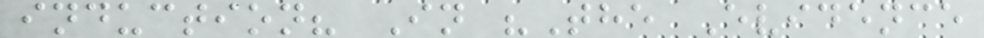induction? In "The Evidence
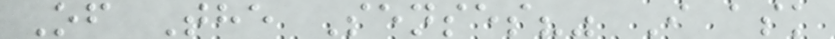Of The Senses?" I ask
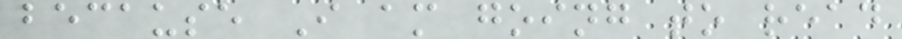because I am going to read
